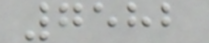7582
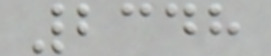2348
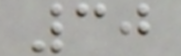30
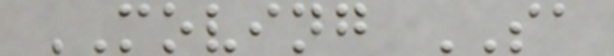MOVING SA
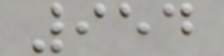954
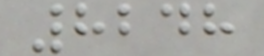8248
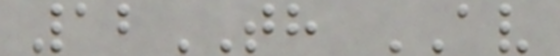12TH AV
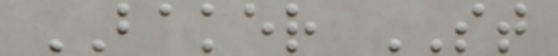BAKER ST
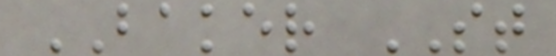BAKER ST
